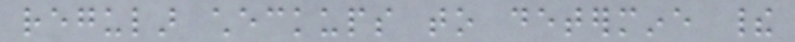regular checkups to determine their
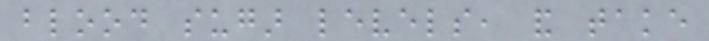blood sugar levels, and take
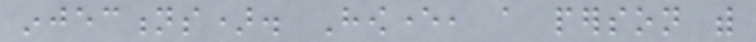injections). However, a person with
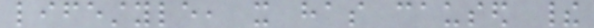lifestyle, it has caused their
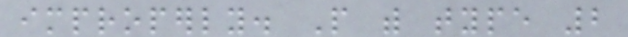improperly. People with type 2
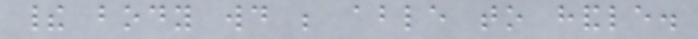their body would be able to handle.
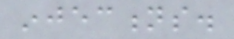injections.
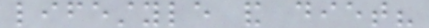lifestyle and diet?
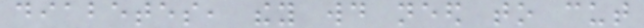diabetes, they would need to cut
